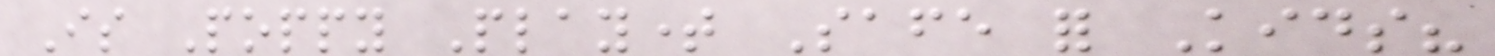Is Poppy Playtime Safe for Kids?
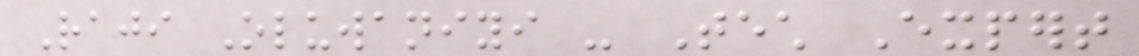Raji Oluwaniyi - Tech Expert
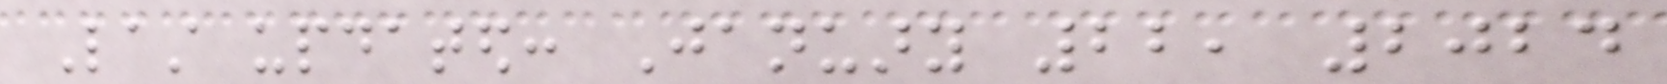Last updated: January 22, 2024
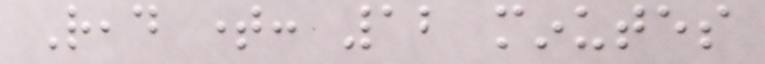Read time: 12 minutes
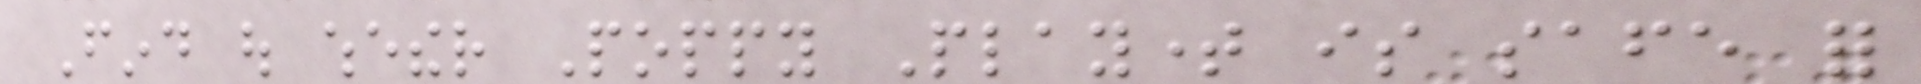Find out whether Poppy Playtime is safe for
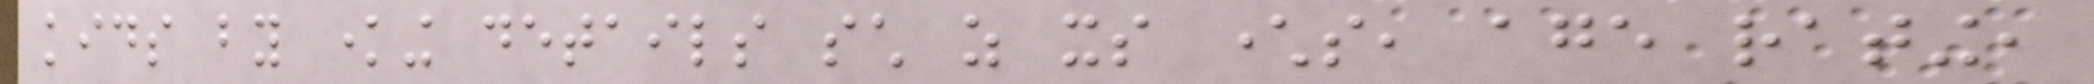kids by knowing details such as its characters, age rating,
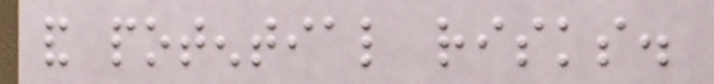and potential risks.
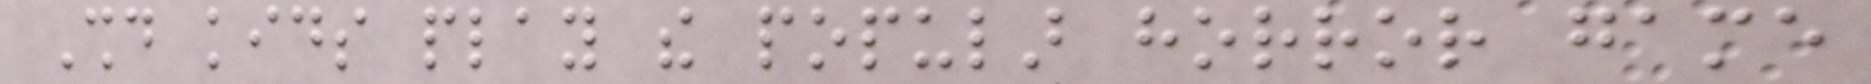Should kids play the popular horror game
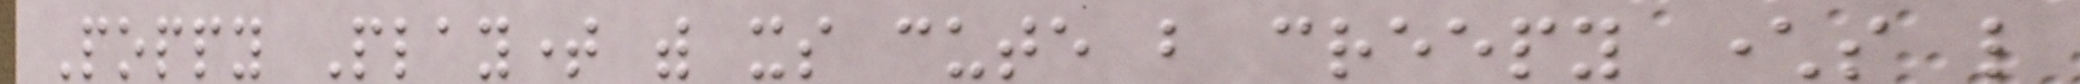Poppy Playtime with its cute but creepy characters like
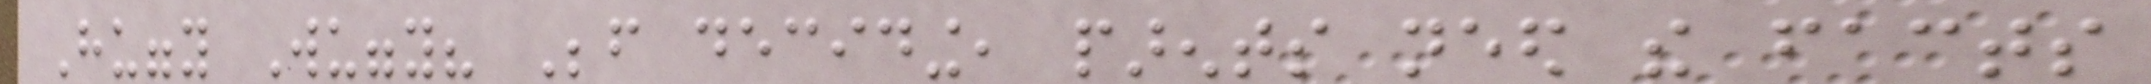Huggy Wuggy? Before deciding, parents need the facts
